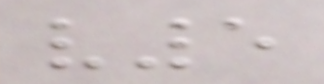v5
